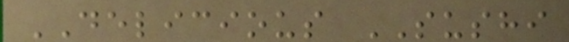DELICIOUS SUSHI
